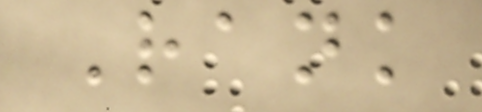Rank
